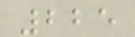225
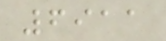6911
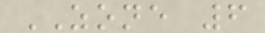ZONE 6
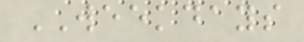WEEKDAYS
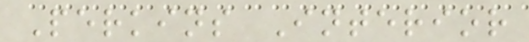Perkins Interior
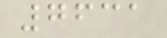7631
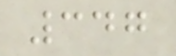347
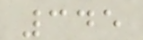345
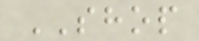SHOP
